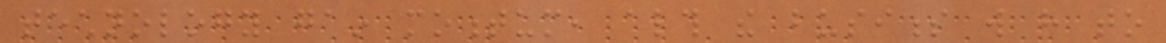technology gain momentum, although the business will have to
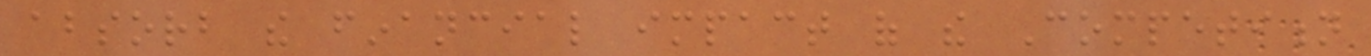absorb the financial impact of the Competition
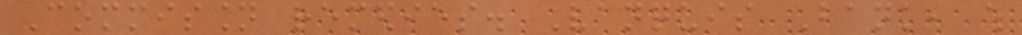Commission remedies. Vanquis Bank, which
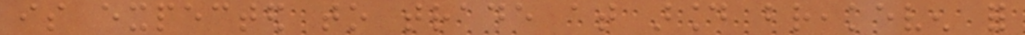is expected to trade at around breakeven for
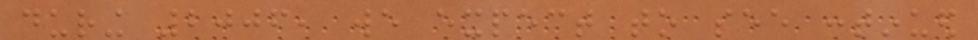during 2006, we expect to see continued
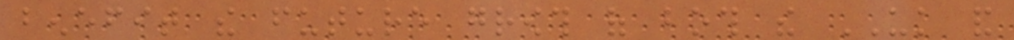benefit the future growth of both the UK and
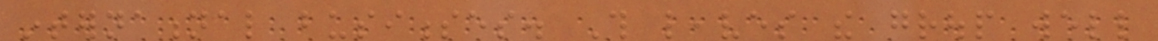international businesses. This leaves the group well
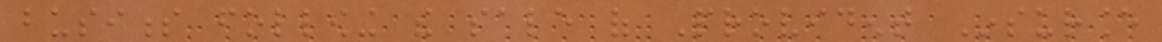business following the sale of Provident Insurance
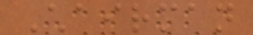Chairman
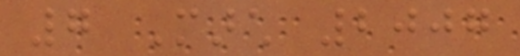7 March 2007
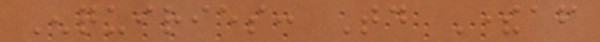Enquiries: Today Thereafter
